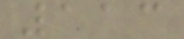113
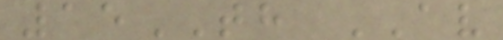15TH AV
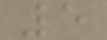5
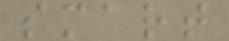smart
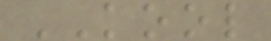KOOL
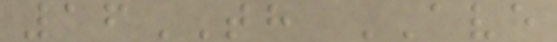16TH AVE
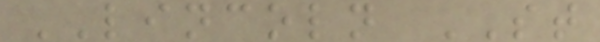LINCOLN ST
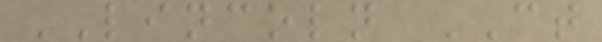LINCOLN CT
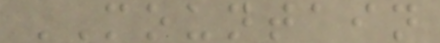MOUNTAIN
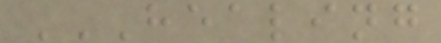HEALING
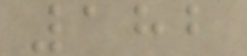182
